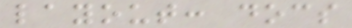layout: docs
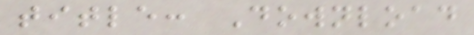title: Download
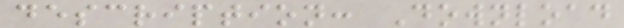description: Download
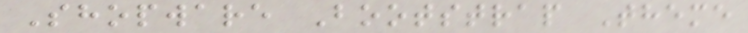Shopware Bootstrap Theme
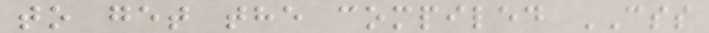to get the compiled CSS
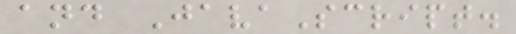and JavaScript.
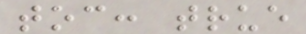toc: true
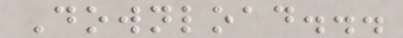Download...
